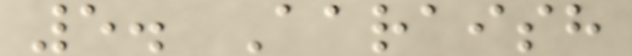5. Aaraish
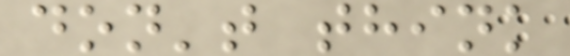don't think
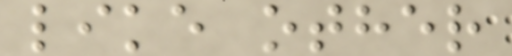like other
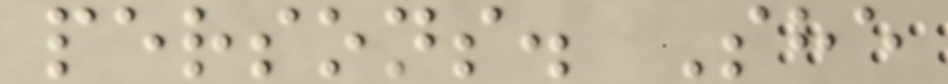persons. She
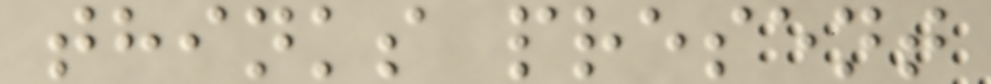thinks present
